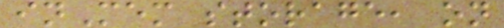inMem storage, on
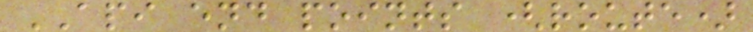API end points (route)
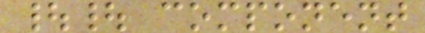|| component
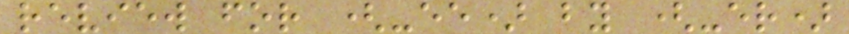review for (-ee) by (-er)
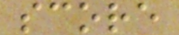score
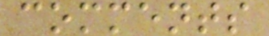comments
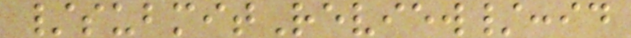/submitReview/:id
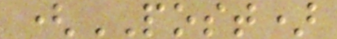(POST)
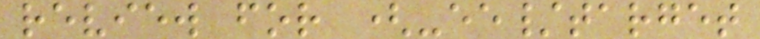review for (-ee/target
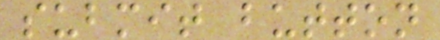submit button
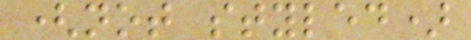(not styled)
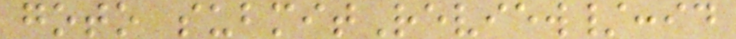goto submitReview/:id
